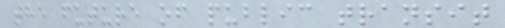the future of public transit
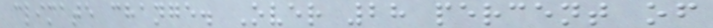climate change. Over 28 percent of
